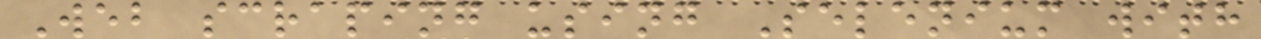Web scraping using Selenium with
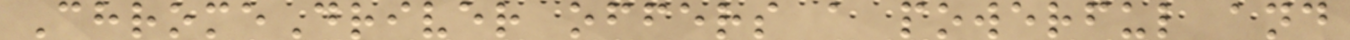ChromeDriver offers a powerful and
